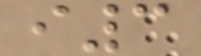i3
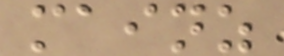mainz
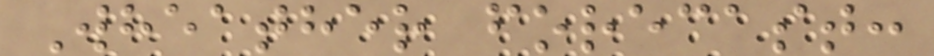Wheather forecast:
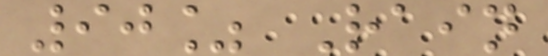90% Rain
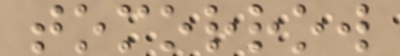tomorrow
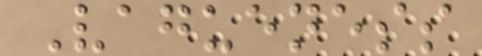Vagueness
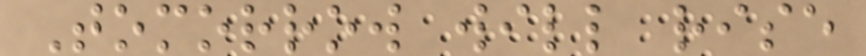Tomorrow will rise
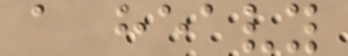a heavy
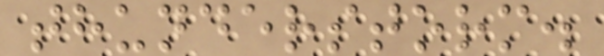thunderstorm.
